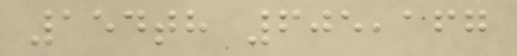154th 605,167
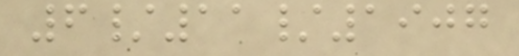6/11/1907
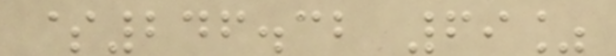$246.32 69%
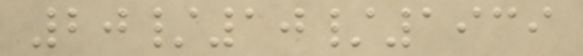20/10/1939
